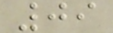09
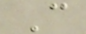C
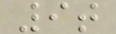9t
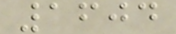1604
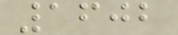1602
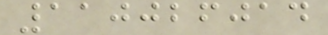110026014
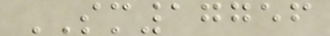SM17756
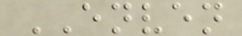ENVEN
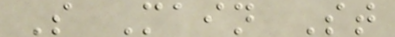S Main St
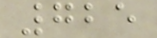725
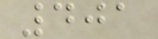401
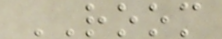ROOM
